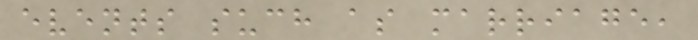events such as marriage,
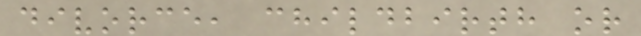divorce, childbirth or
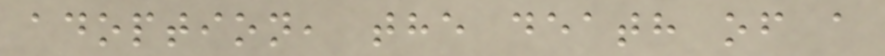adoption, the death of a
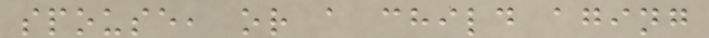spouse, or a child aging
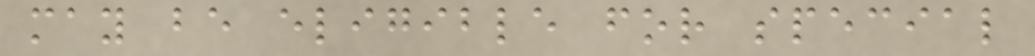may be eligible for special
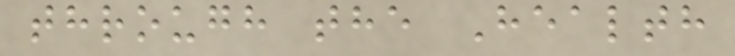through the Health
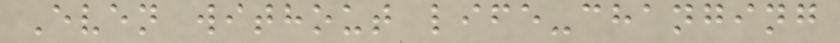Even without life-changing
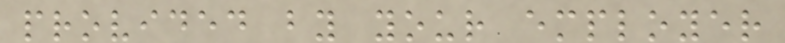provided by your employer
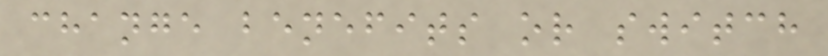change benefits or switch
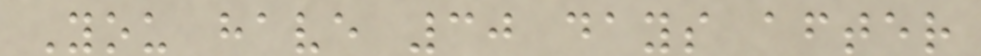You have 30 days after
